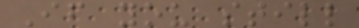If you still
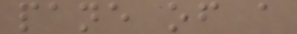pane of a
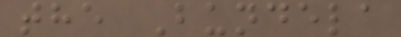the Bundela
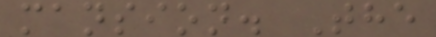mansion. The
